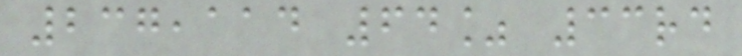237,114 64% 33rd
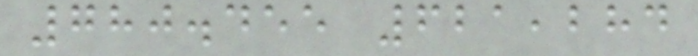780.455 621,284
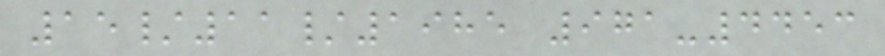15/11/1985 971-4453
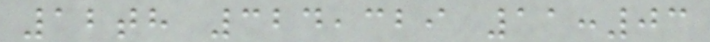12th 324,329 11:03
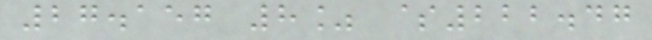27.157 8% $222.47
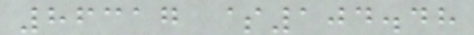86317 $104.48
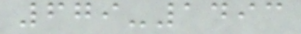679-1493
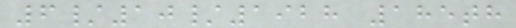6/10/1928 185th
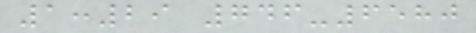1:29 746-6580
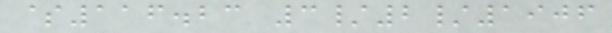$116.23 3/2/1906
